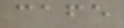cafe
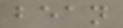bean
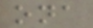ona
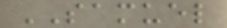SAMUEL
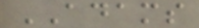ADAMS
